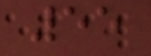55
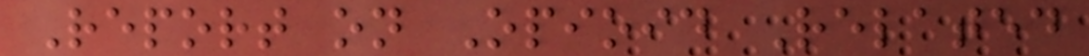Report on Opioid Related
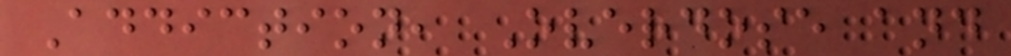Addiction, Overdose and
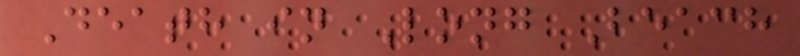Death in Long Beach
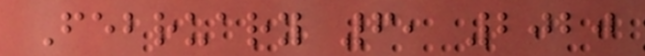February 6, 2020
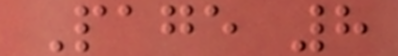Page 8
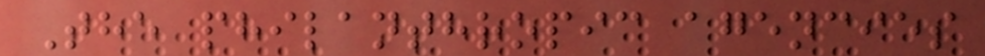The philanthropic agencies
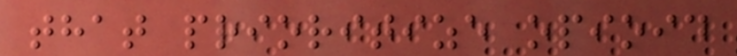that prioritize opioid
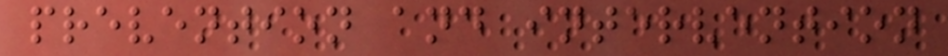prevention and intervention
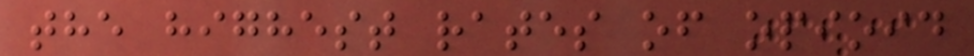the highest rates of opioid
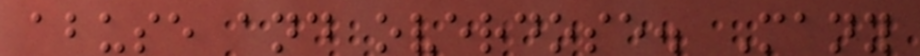abuse and overdose. Many
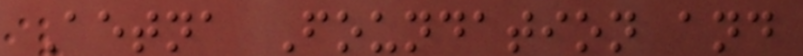Aetna Foundation and
